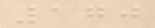170
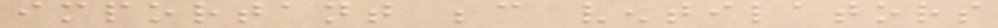important because ventilators
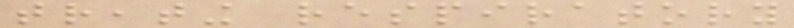treating respiratory
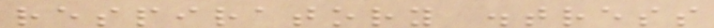respiratory distress
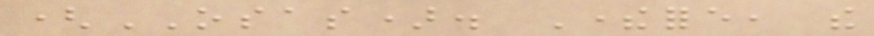(OSAS). Therefore, the
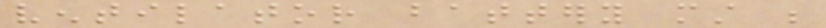ventilator battery must be
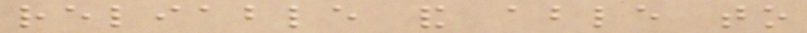reliable and able to
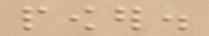power.
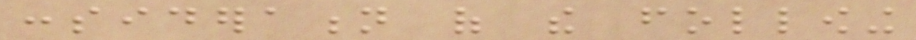consideration of the following
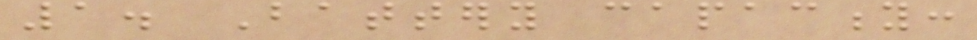1. Battery capacity:
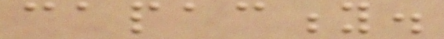capacity.
